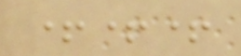+++
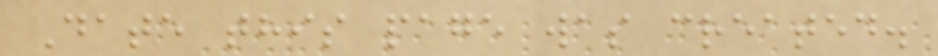Date this page was created.
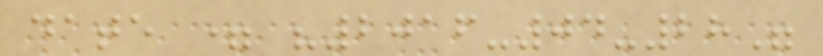date = "2016-04-28"
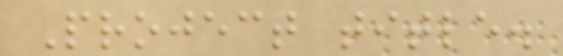Project title.
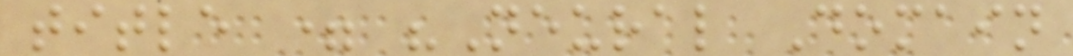title = "Neural Domain
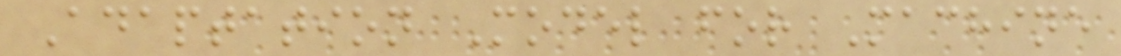Adaptation Model for Machine
